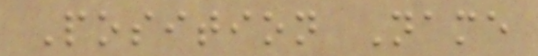Position Name
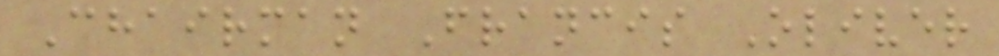Chairman Francis Oliver
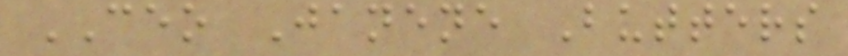CEO Janene Butters
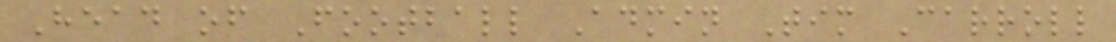Head of Football Admin Tim Carroll
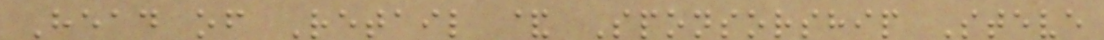Head of Retail & Sponsorship Steve
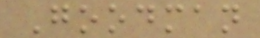Goodman
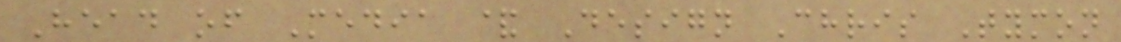Head of Media & Design Chris Tymon
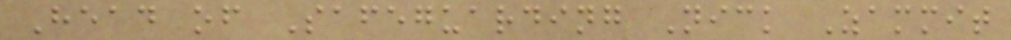Head of Safeguarding Nick Zammit
